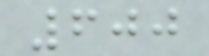600
